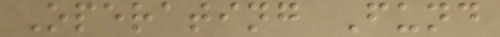Operating Fund
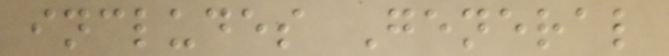includes General
